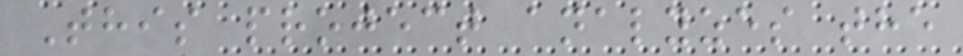This project analyzes the
